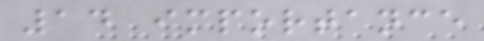14 importance
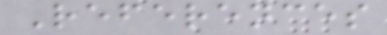References
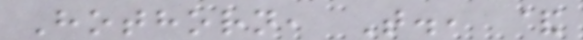Hothorn, T., &
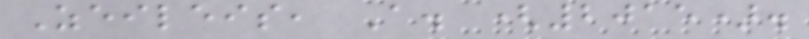Zeileis, A. (2015).
